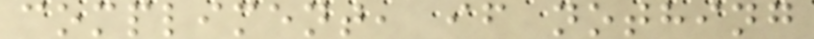compliment, if nothing
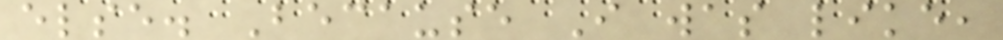else. Because I was like,
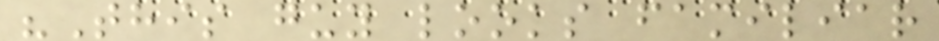"This guy looks familiar
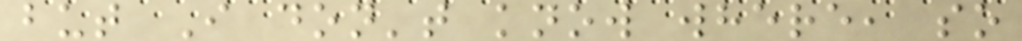but I don't know where, so
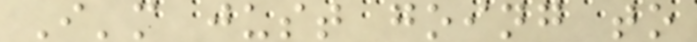I'm just going to
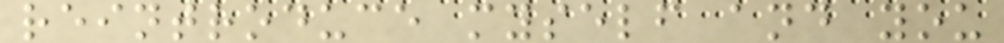reintroduce myself and you
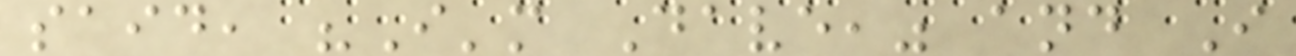said, "I'm Dave," and I
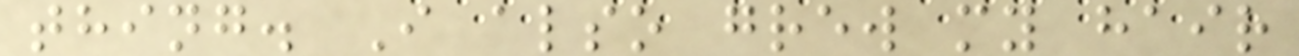thing. I also grew my hair
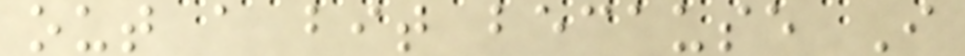out a bit because I
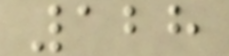128
